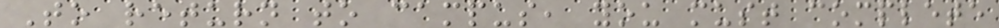To return to campus, you must complete
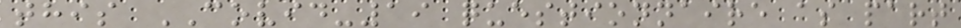this COVID-19 questionnaire as part
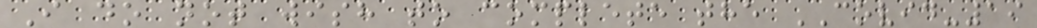I do not wish to complete the COVID-19
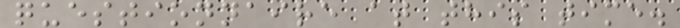questionnaire at this time.
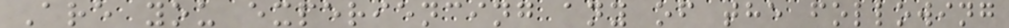Are you experiencing any of the following
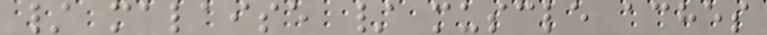/ malaise / muscle aches
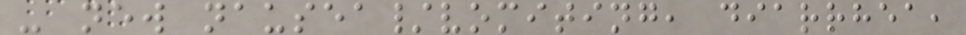- new nausea/vomiting, diarrhea,
